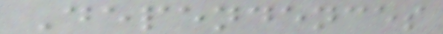Dependences
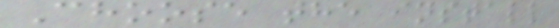Choose the install
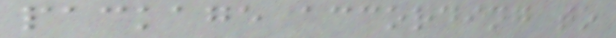package according to
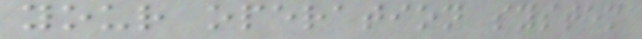your operation system
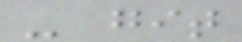- git
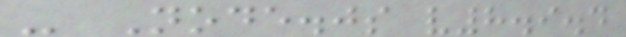- Node.js v8.9.4
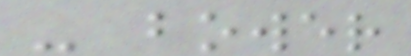- bower
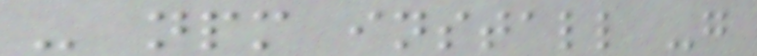- npm install -g
